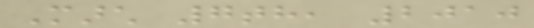March 7th, 2010
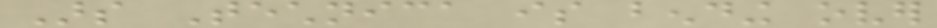Ars Technica is bending over
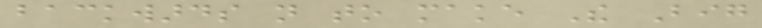backwards not to make The Big
